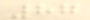87
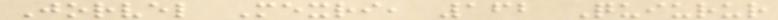Jorvel Mexri, 162 Quiurur
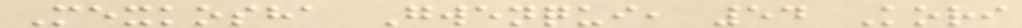Mexkosha Gwenqui, 54 Kori
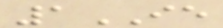1IE
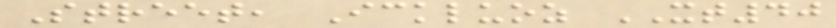Street, Ickluoz XT40
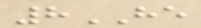8HE
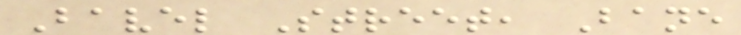Bavel Street, Bane
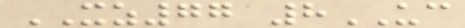XZ77 8UC
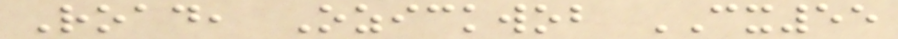Road, Ozickwob CX55
